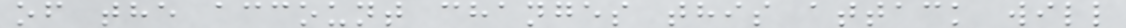of the account changes this attack will
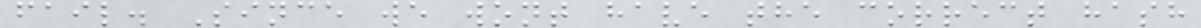fail. Since we wont have the correct hash
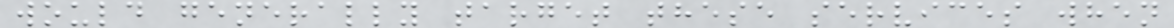would generally target these services when
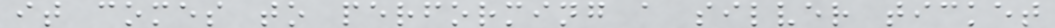it comes to performing a silver ticket
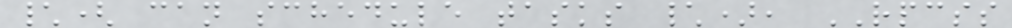\( can schedule tasks \), RPCSS
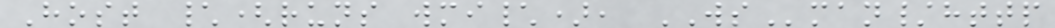Host \(runs wmi\), WSman/http
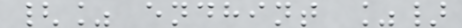{% endhint %}
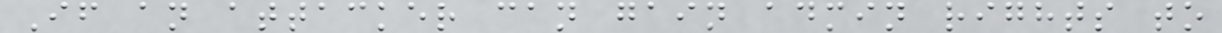If an attacker can gain admin rights to
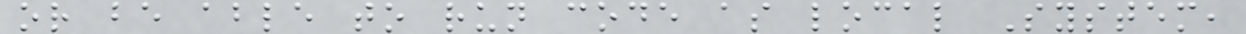or be able to run code as local System,
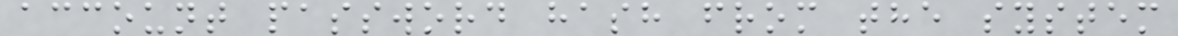account password hash from the system
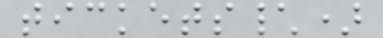tickets\)
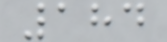184
